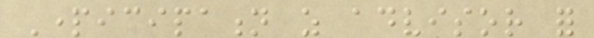Participation as advisor for
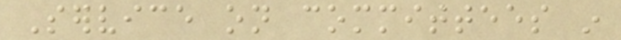Service on committees in
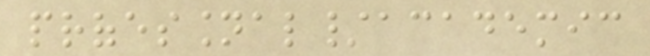professional/academic
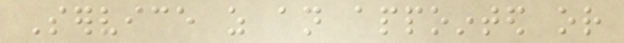Service as an appointed or
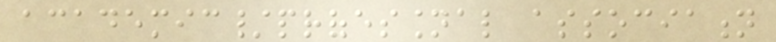academic/professional association
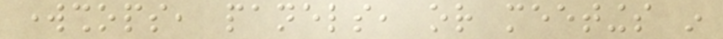workshops, panels, or meetings in
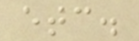etc.
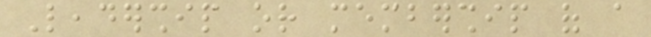Leadership or membership of a
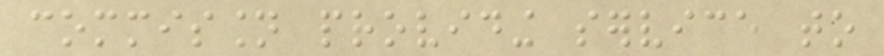commission providing service to
